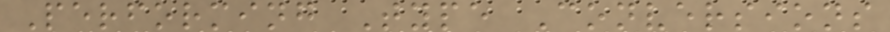Performing Type Conversions
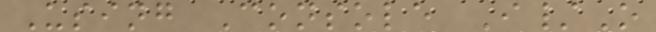Using Console I/O
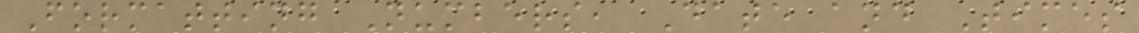Formatting Numbers, Date and Times
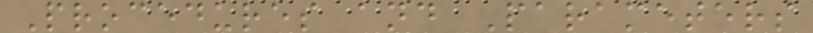Procedures and Parameters
